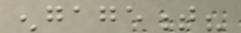engagement?
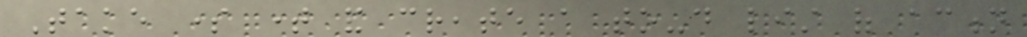Take some time and create a to-do list of action
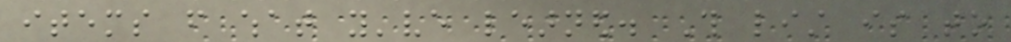items from what you've learned. This list is to
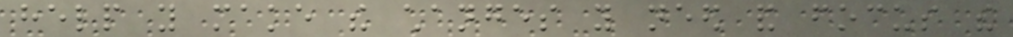help you make the changes you need and focus the
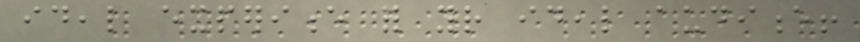ideal experience for your ideal audience!
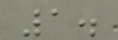1.
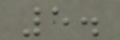5.
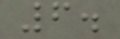6.
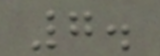7.
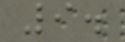9.
